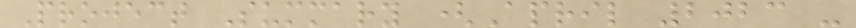Project Summary (April 2023 -
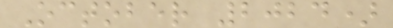October 2024)
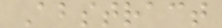Abstract
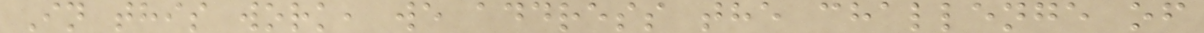In this work, we address the challenge of
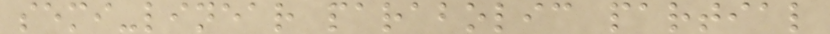semi-linear parabolic partial
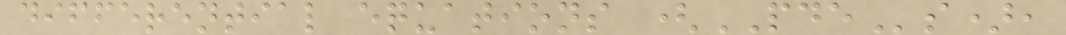differential equations (PDEs),
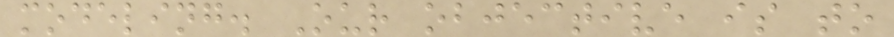modeling. Our objective is to
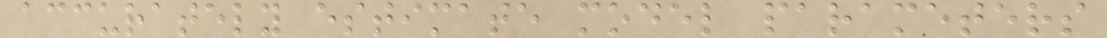accurately estimate model parameters
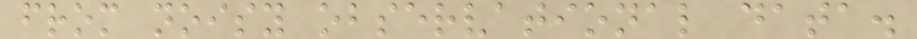from noisy observational data.
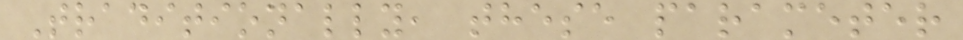Traditionally, these parameter
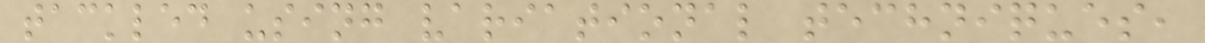tackled using variational techniques,
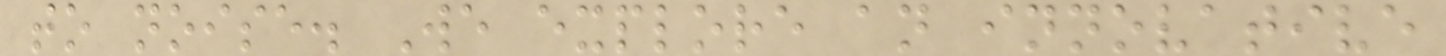to noise. We explore an innovative
